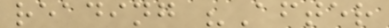reading "After
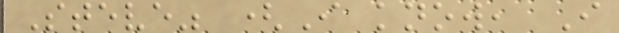Steve" (I know, I
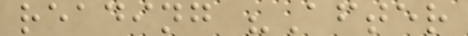reading "After
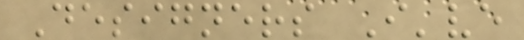Designers I've
